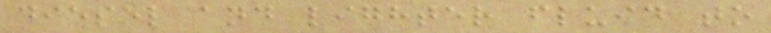diesel and lighter fluid to
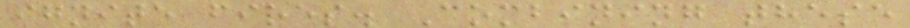ignite fires. Combining these
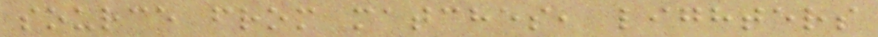source from matches, lighters
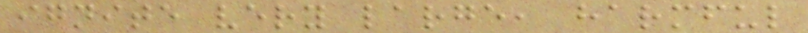ignite very large, harmful
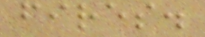fires.
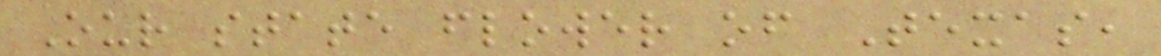Our state flower of Texas,
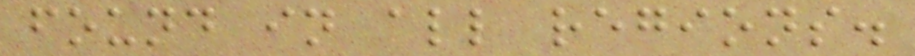found in all regions.
